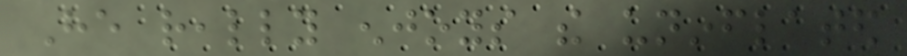He really enjoys the uninflated
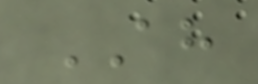AH
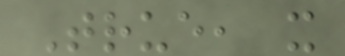True, it
